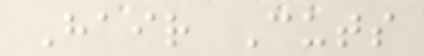Hair Cuts
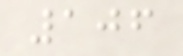106
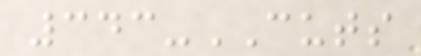343-CUTS
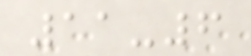11-6
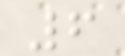6
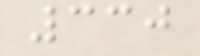330
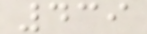439
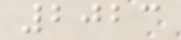2023
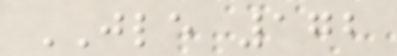JLE 172
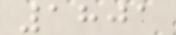1801
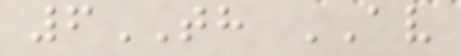6TH AV
